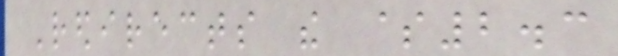Redirects the $2.3
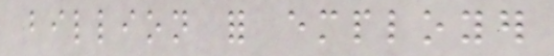billion for employer
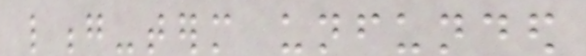long-term unfunded
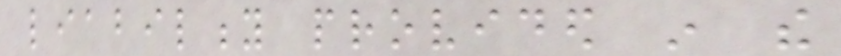liability provided in the
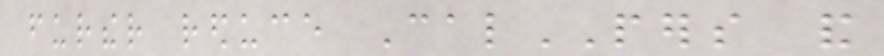further reduce CalPERS and
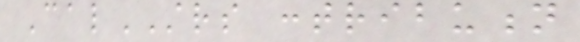CalSTRS contribution
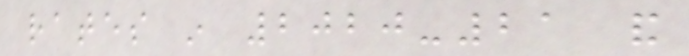rates in 2020-21 and
